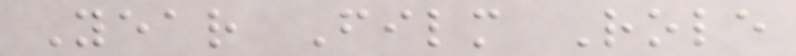Year Film Role
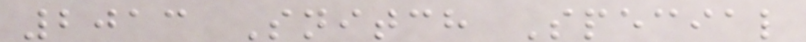2013 Snitch Special
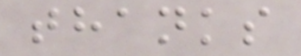thanks
